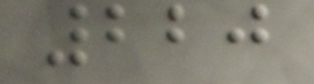220
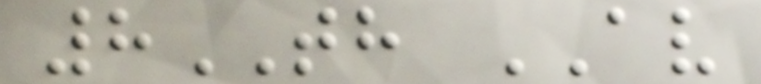8TH AV
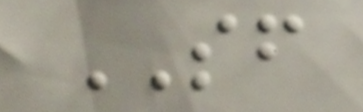SF
